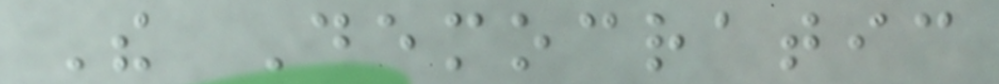The Democratic
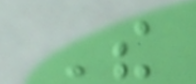The
